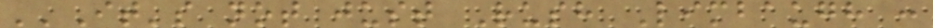''It's not just Rush Limbaugh :
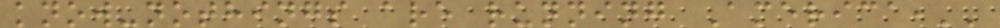know-nothings are running America,''
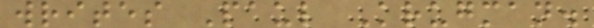writes Paul Krugman.
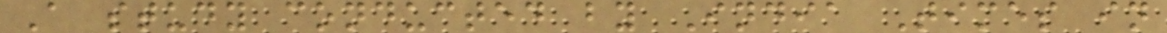A study conducted by India Times in
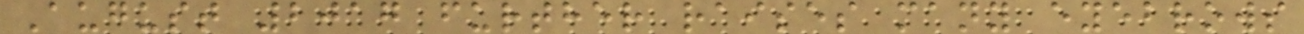August 2017 further raises many eyebrows
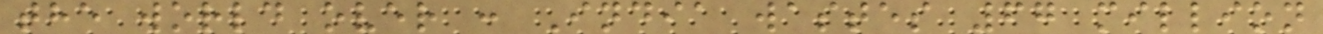the world over : India wastes 67 million
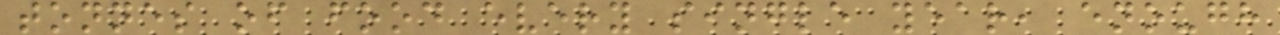tonnes of food every single year, enough
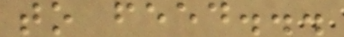to feed...
